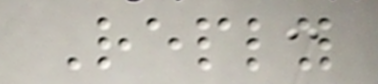Reply
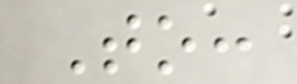To:
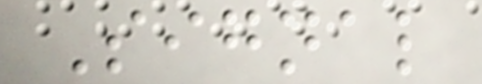Signal
